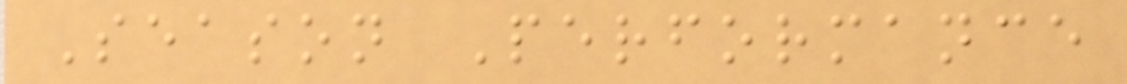Season Performance
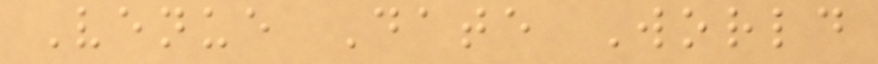Venue Date World
